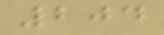204
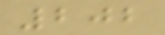202
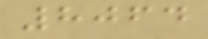8064
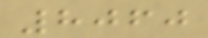8060
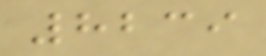8239
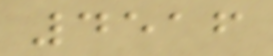4516
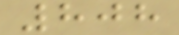808
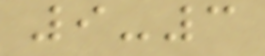9-3
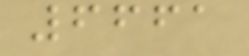6661
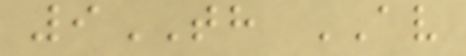9TH AV
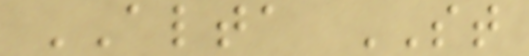ALTA ST
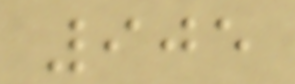905
